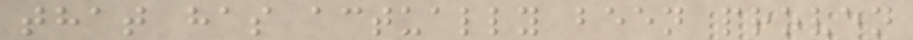that has actually been proven
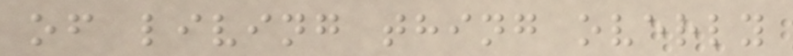of living thing overly
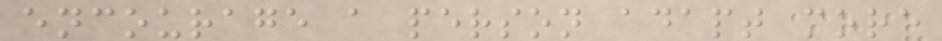encourage a person adapt more
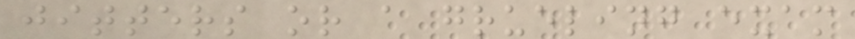jitters or a grueling exam
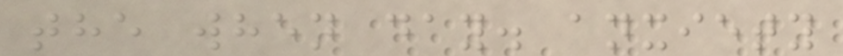the when day. anxiety
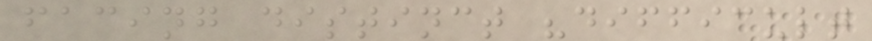facing distinct "difficult
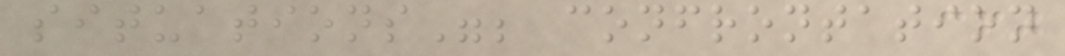situations"; confrontation
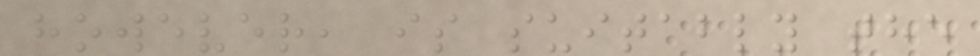however, is suitably the
